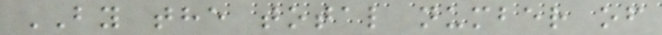BY the total number of
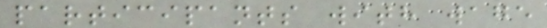participants with wage
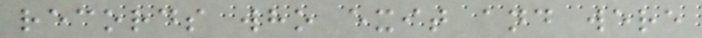records who exit and were
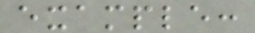example:
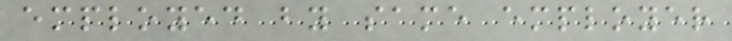employed by same employer
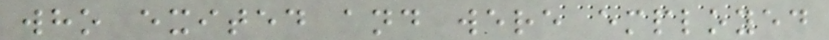who exited and were employed
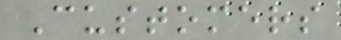Customers
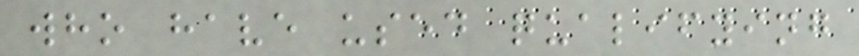who have used qualifying
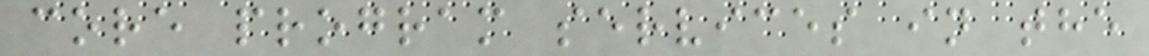core program services in the
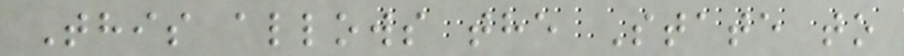This allows the State to
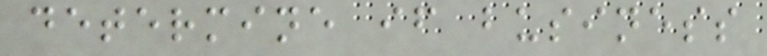determine if business
